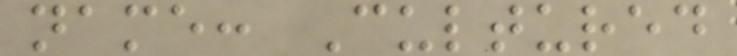name: Cultured
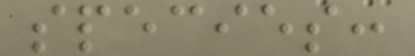species:
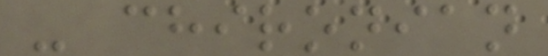- chironian
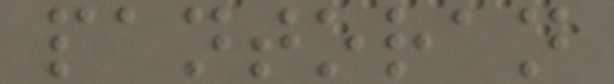pantoran
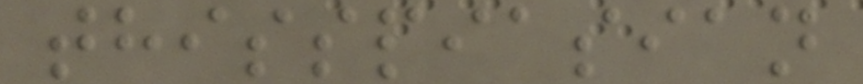thisspiasian
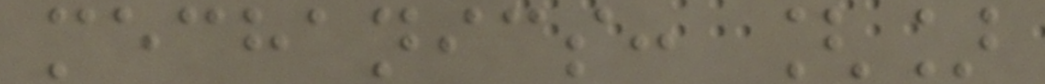mechanics: []
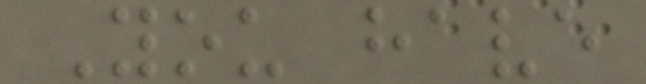You have
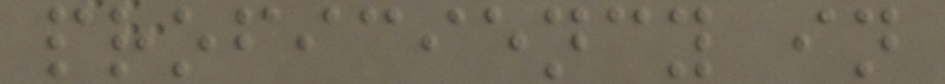proficiency in
